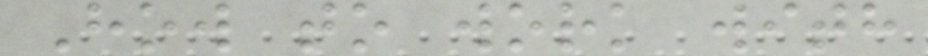How to work with
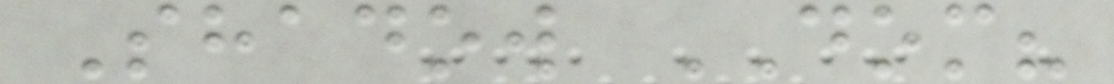Shadow DOM?
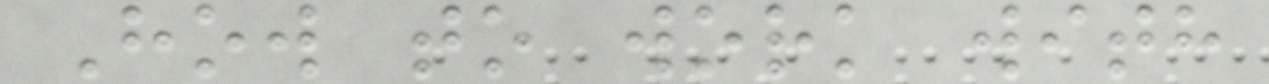How to work with
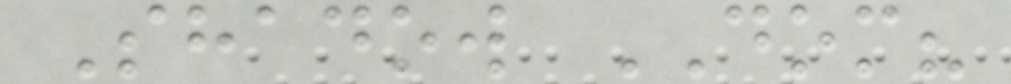Shadow DOM?
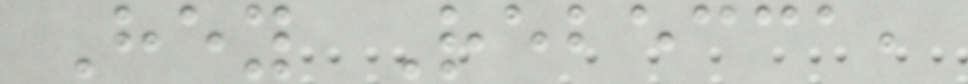Hey Rebecca,
